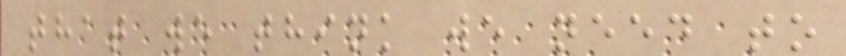that we think we need to
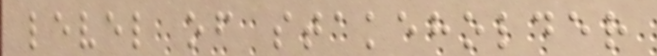level of stakeholder
